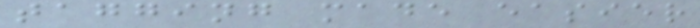tagging made easier
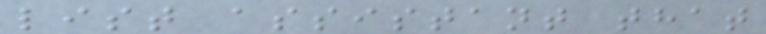list assistant that
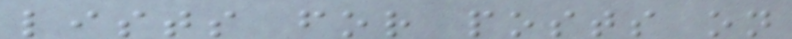lists for posts on
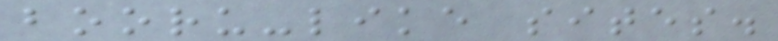booru-like sites.
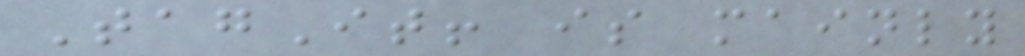TagIt! is mainly
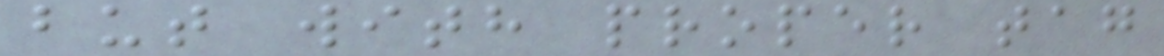but with proper tag
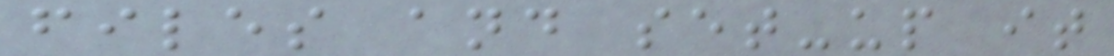files and set-up it
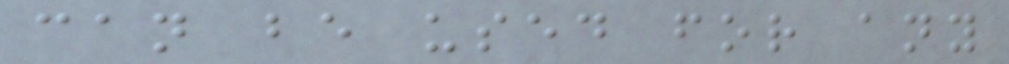can be used for any
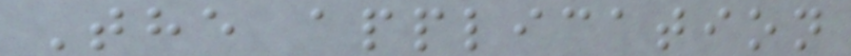The application
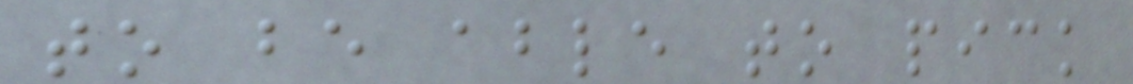to be able to pick
